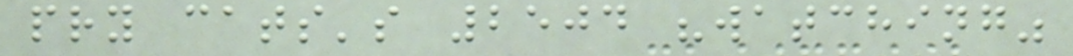pry cats's 2504 "watching"
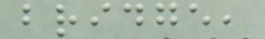bridge,
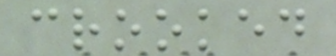crooked
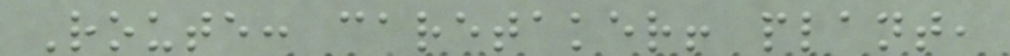Route: caretaker! plant,
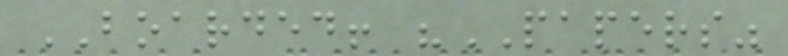BOARDED! "PAPERS"
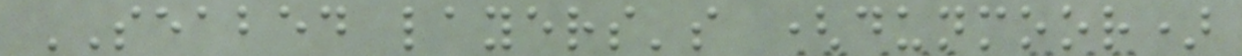SEABED layers's (dunmoor)
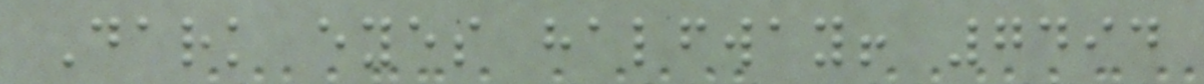Dark eyes halfway! 7494
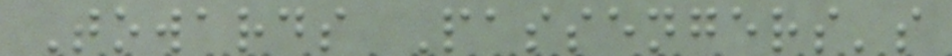Towards Passengers's
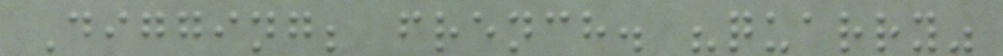Digging; french. "quarry"
